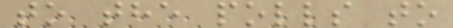to the polls to
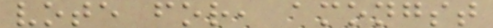vote for, amongst
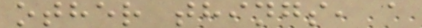other things, a
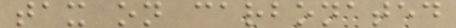tax on carbonated
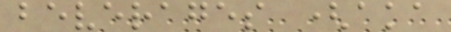beverages (aka
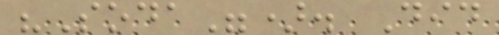"Soda"). Did
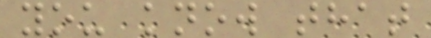you know that
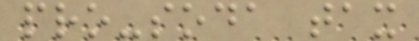pro-soda tax
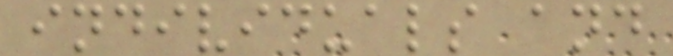individuals and
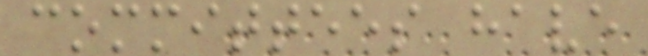committees have
